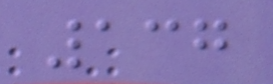137
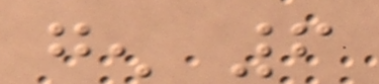gen 6
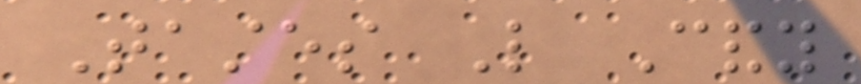Tastes Like Candy
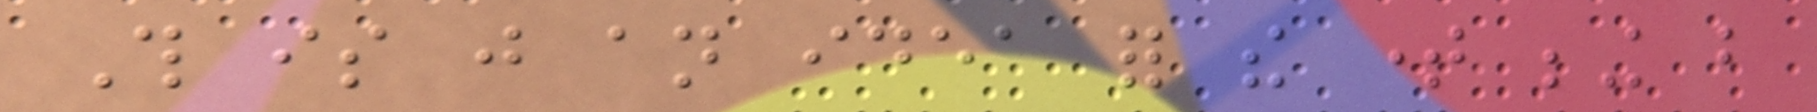This is just an idea for the time being but
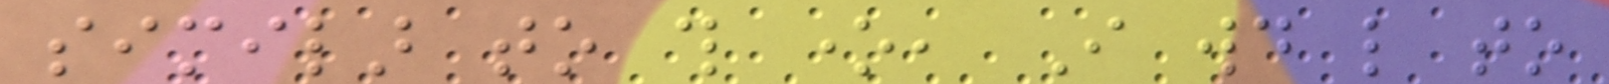similar to this one, I would like to
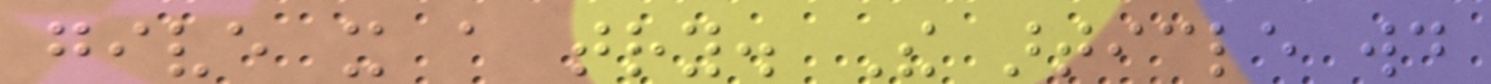give it a try. The article would
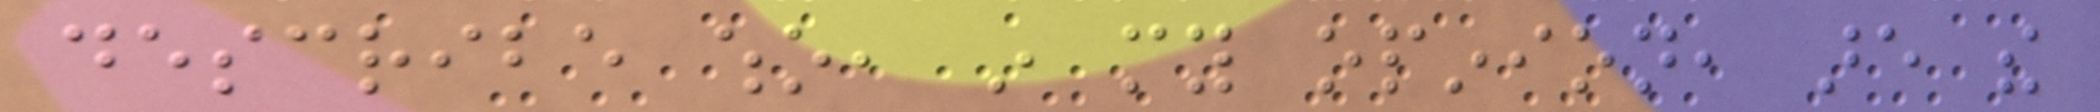describe who, in my opinion, are the
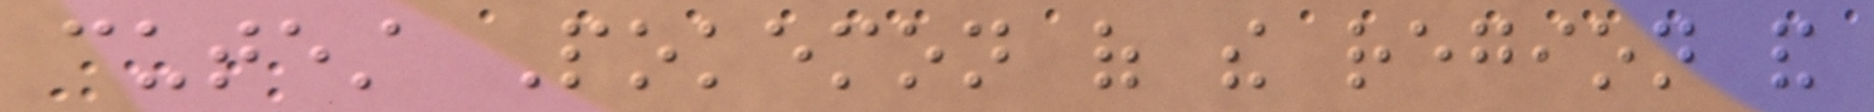cutest Pokemon of the region and
